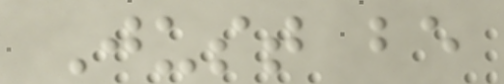Just be
